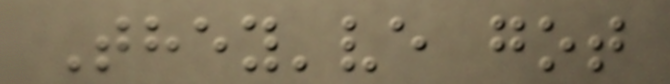They've got
